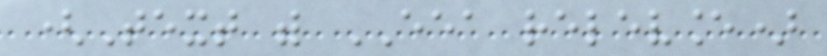(Text with EEA relevance)
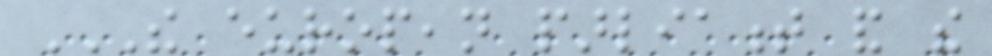THE EUROPEAN PARLIAMENT AND THE
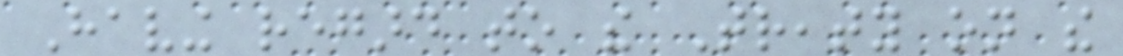Having regard to the Treaty on the
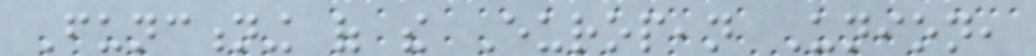Functioning of the European Union,
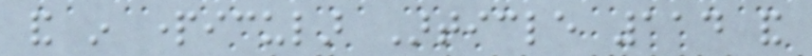and in particular Article 114 and
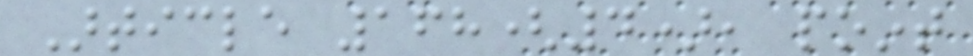Article 168(4), point
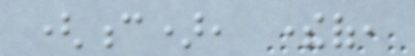(c), thereof,
